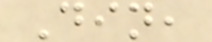Din,
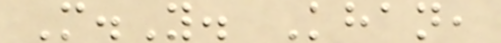M.Y. Khan,
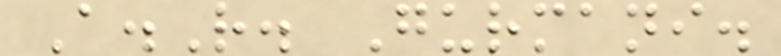A.R. Gurmani.
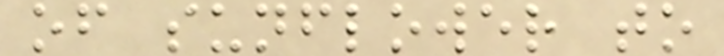of sunflower to
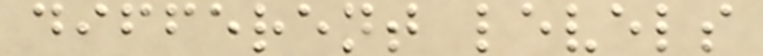different levels
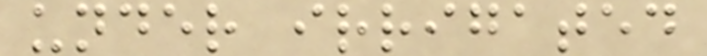under irrigated
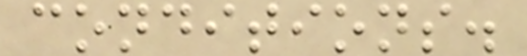conditions.
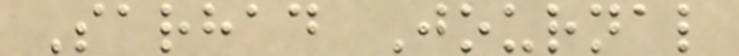Sarhad Journal
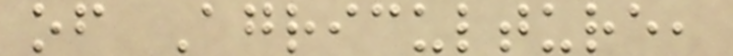of Agriculture,
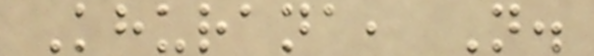Khurana, N.
